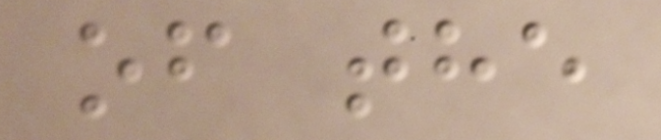of the
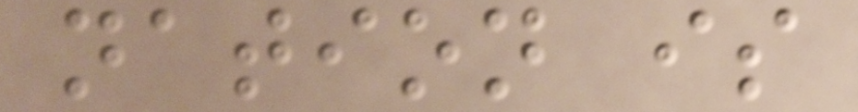nation is
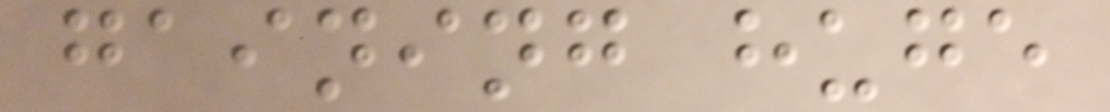gaining huge
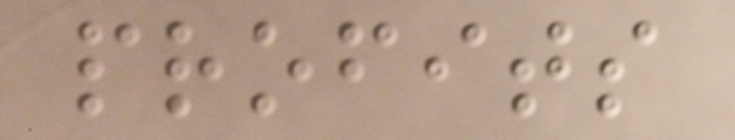profits
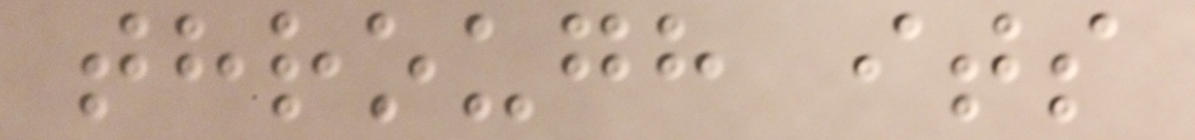through its
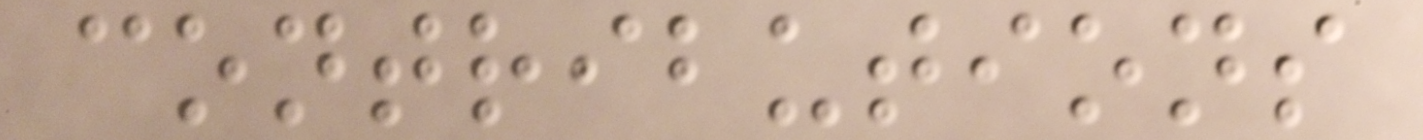contributions
